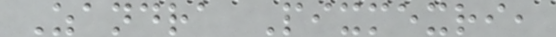Zandra Pixmexri,
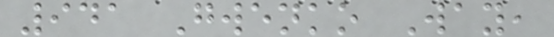941 Gwenko Way,
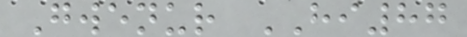Gwenur HI87
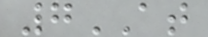7AT
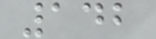142
